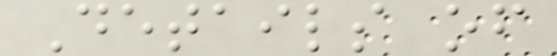Details of
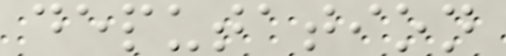deputation
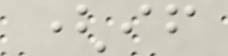(if
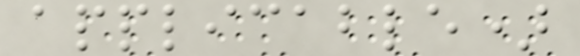applicable)
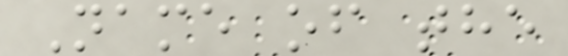Name of the
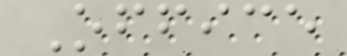Office
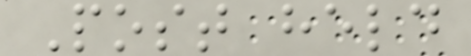Post held
